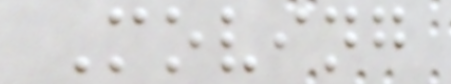Moving
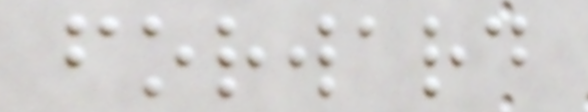forward
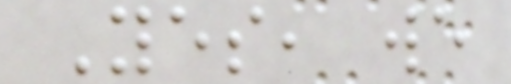Yes, we
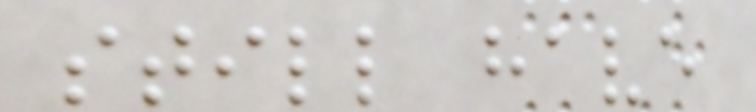still have
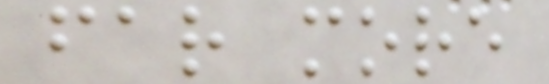far more
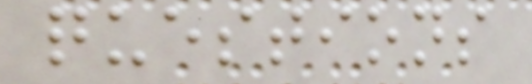questions
